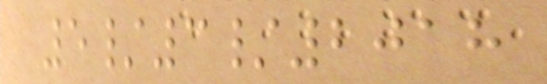5/3/2018
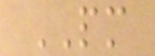PM
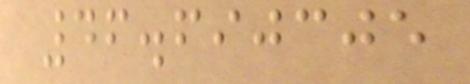46.690305
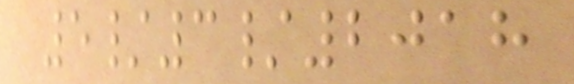5/3/2018
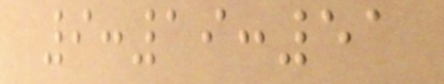9:19:51
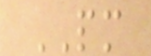PM
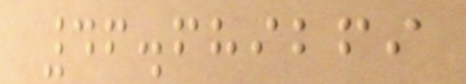46.689269
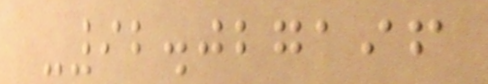-92.027196
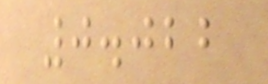0.022
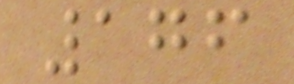176
